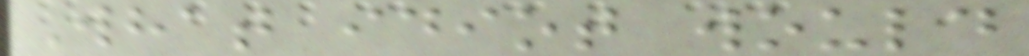What idiot would
